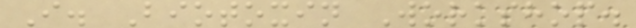I. Biotoxin Workshop.
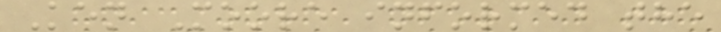Ken Moore informed the
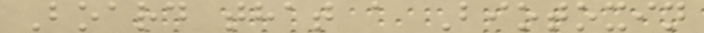Board that a Biotoxin
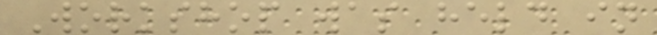Workshop was held in
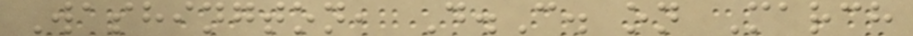Washington, D.C. on March
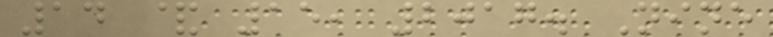14 & 15, 2017. Nine
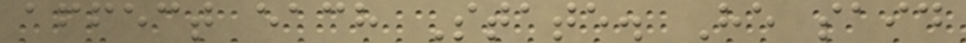affect each State. He said
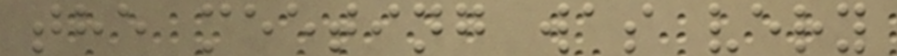the meeting was very
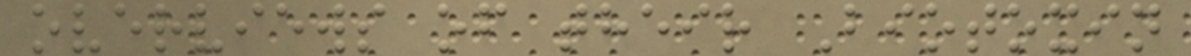overviews of their Biotoxin
